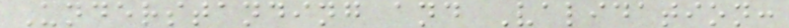Understanding and Validation:
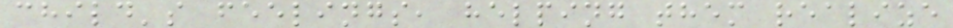child's feelings, helping them realize
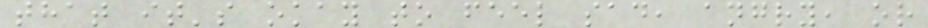that it's okay to feel sad, angry, or
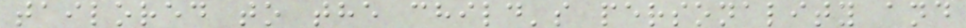tailored to the child's personality and
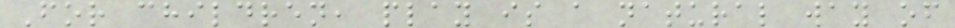For children, play is a natural way of
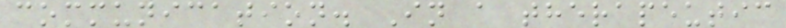communication. In a therapeutic
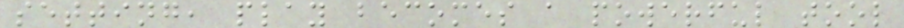setting, play becomes a powerful tool
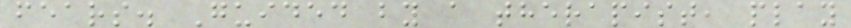fears. Guided by a therapist, play
